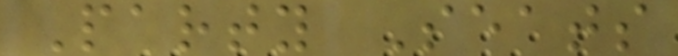Party Seats
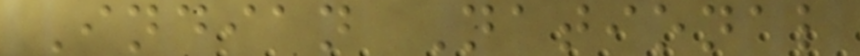Indian National
